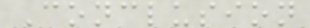Conclusion
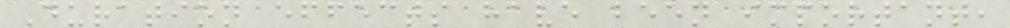Duration effects have been important,
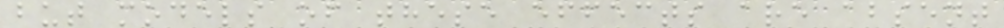but models of these effects are absent
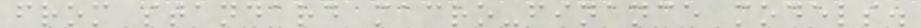from standard macro-finance models.
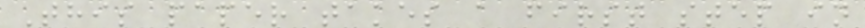This paper takes a first step in
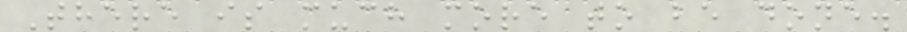There is much more to be done.
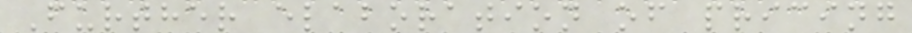Further elaboration of pricing
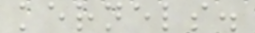kernels.
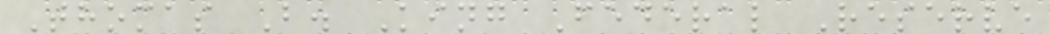Thomas B. King Federal Reserve
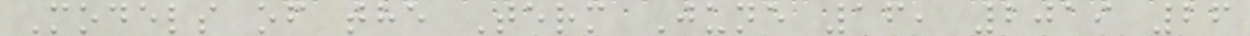Models of the Term June 16, 2019 26
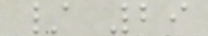/ 29
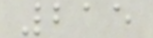215
